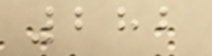282
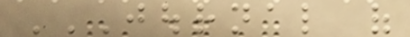JOURNAL OF
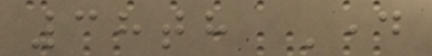38th Day
